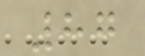87
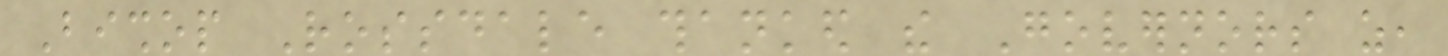Bishop Rossdale thanked the Governors as,
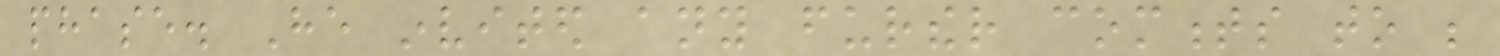phase. He invited any further comments to be
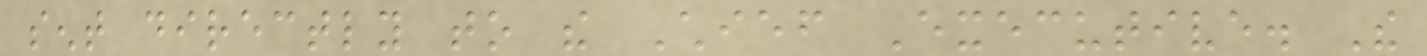sent directly to the Chief Executive. The
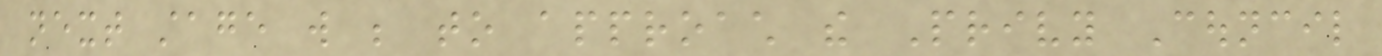next stage will be to approach the Privy Council
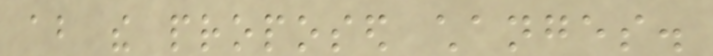about the proposed changes.
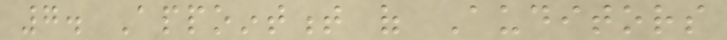7. Appointment of Auditors
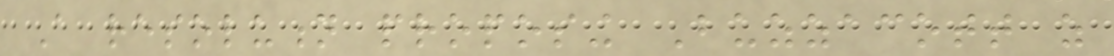A resolution proposing Buzzacott as
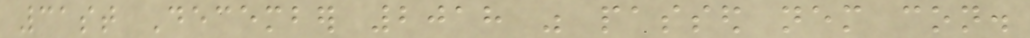31st December 2018 was passed nem con.
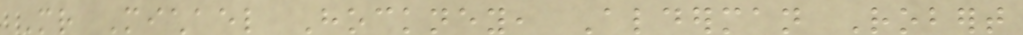Mr Michael Hockney, Alderman Robert
